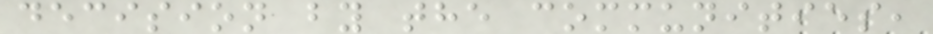decision by the communities,
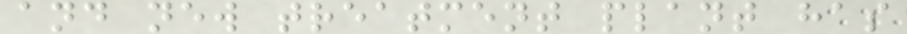and new treatment plant has
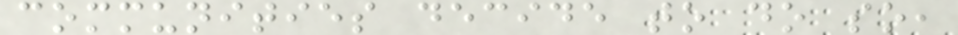communities decide to do so,
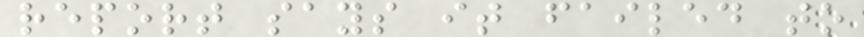report says it failed to
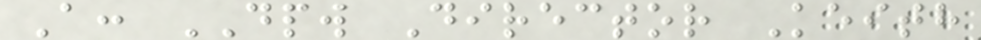A: DPW Director Keith
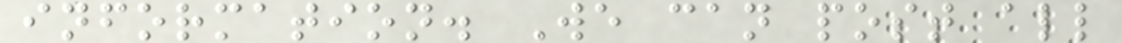information. We can post all
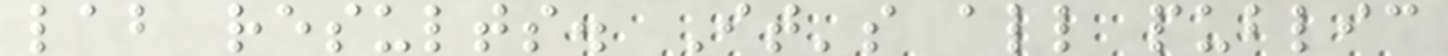lab results. It's all public
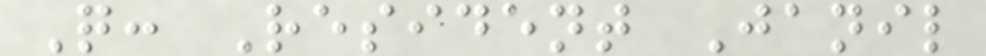Q: Resident Janil
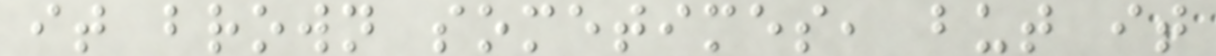it brown sometimes, but it
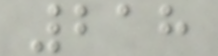218
